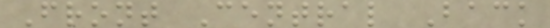Front Central Back
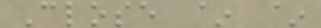Close ~ ~
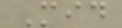Mid
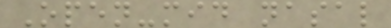Open-mid nasal
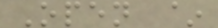Open ~
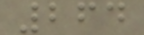264
